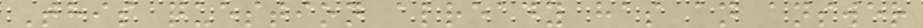This question already has an answer
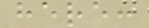here:
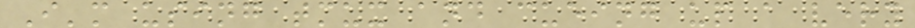I'm using tmux and cueing up a very
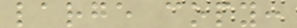large copy:
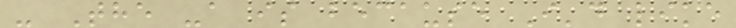- The -a is because I'd like
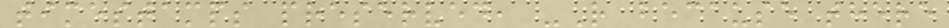timestamps preserved, -R because there
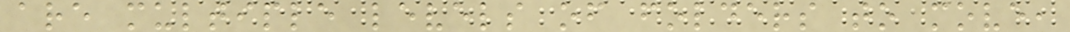are multiple levels of folders to move,
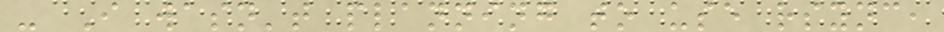- I wasn't planning to use rsync,
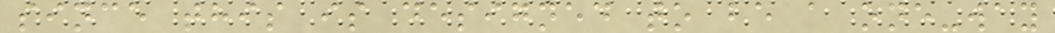since this is designed to be a one-way
